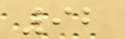92
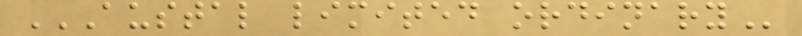AUSTAL LIMITED ORDINARY
